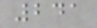241
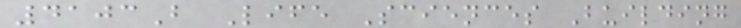4103B Life Sciences Building
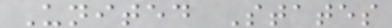United States
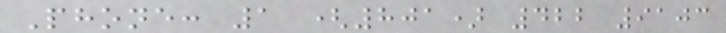Phone: 1 (801) 422 9103
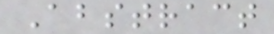Abstract
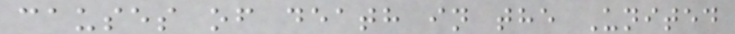causes of death in the United
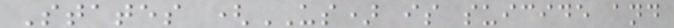States (US) is suicide and
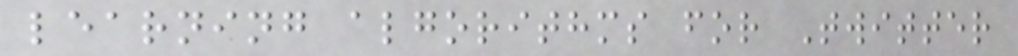learning algorithms for Twitter
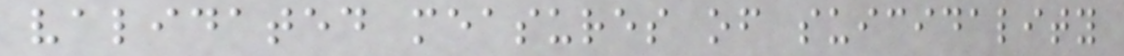validated measures of suicidality
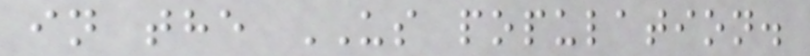in the US population.
